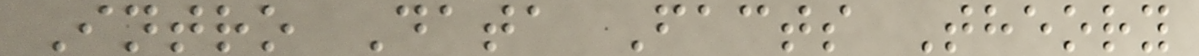Intro Data Facts Theory
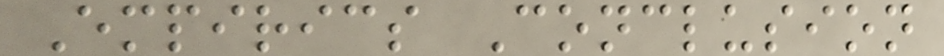Empirics Conclusion
